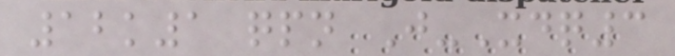12k1 qpn J-Xdq3
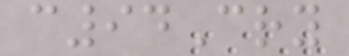c94Cry
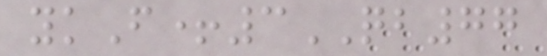ykF+3QB77
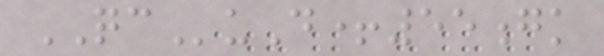QCuD+55gk
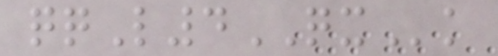qqL4QXk
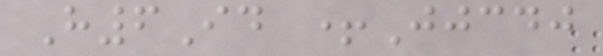H6Id +Jjcdj
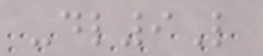-dl9L
